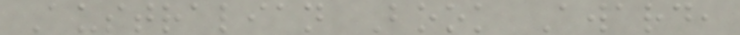Australian Book Award,
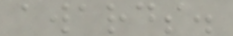awards.
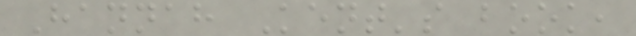Hannah Kent's book,
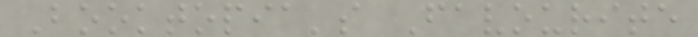Booktopia's Favourite
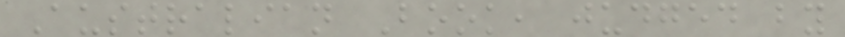Australian Book, judged by
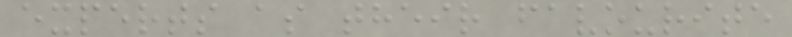experts as their favourite
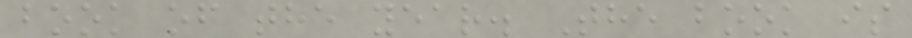book of the year. The book is
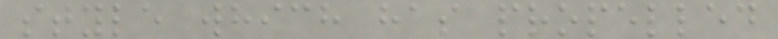style which has propelled
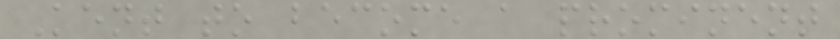Kent to become a prominent
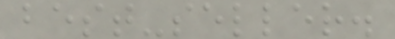best-seller.
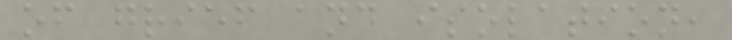of grief and isolation,
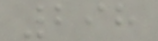298
